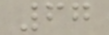67
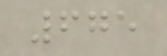675
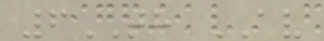6TH AV
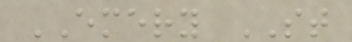EMERY ST
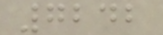7242
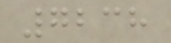7238
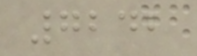7242
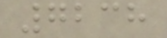7238
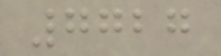7727
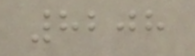8208
